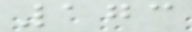173
